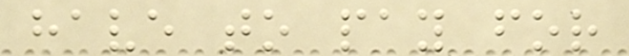have to pay for
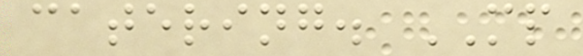catering. MP
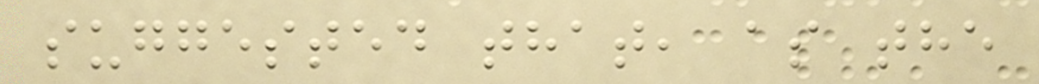suggested that, as the
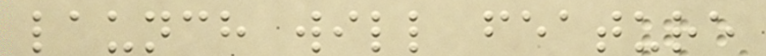launch will feature
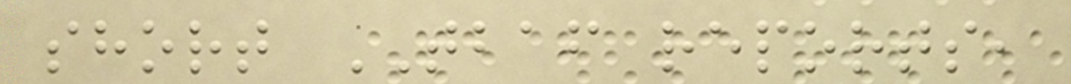short TBAF reports,
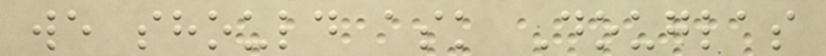we should ask Douglas
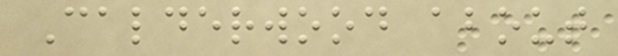Calderwood about
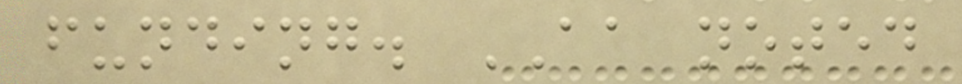funding. AA noted
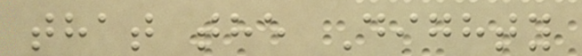that the Dighty
